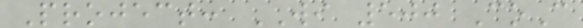Project: WI 500 CoC
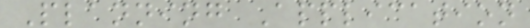Planning Application
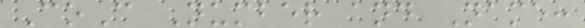CoC Number and Name:
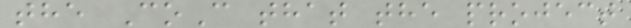the CoC that the project
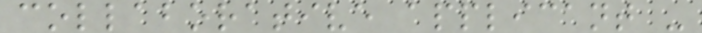collaborative applicant -
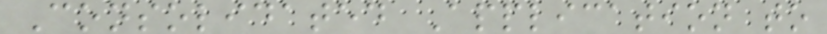Consolidated Application to
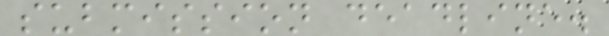submission deadline.
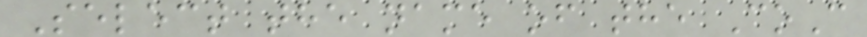Select the name of the CoC
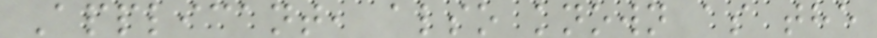Applicant, also known as the
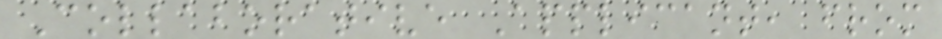Collaborative Applicant, from
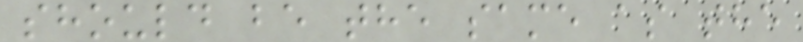should be the same as the
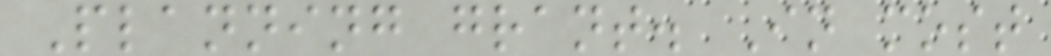Planning grant. In most
